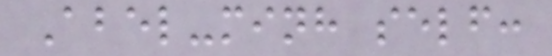Abel-minh self:
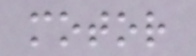motor
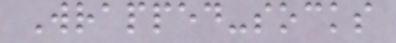Wrapped-socks
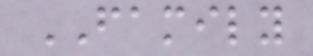FAMILY
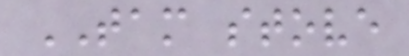TAM stove
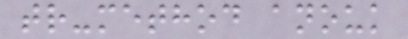tr-method anouk
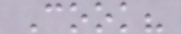Cook?
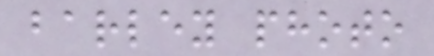barley photo
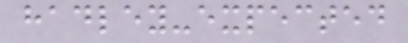hadley-expected
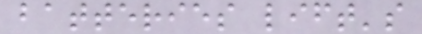batteries lift's
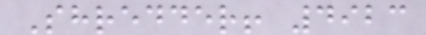Shredder! 4923
